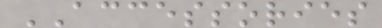ACCESSORIES
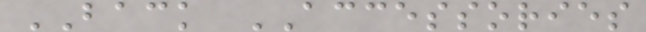BACK ACCESSORIES
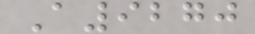A9270
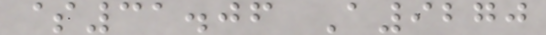$31.06 A9270
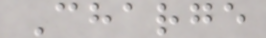Charge
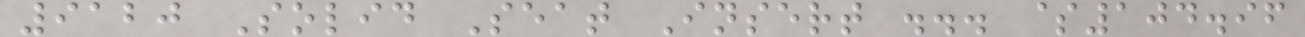9120 Solid Seat Insert ... $104.96
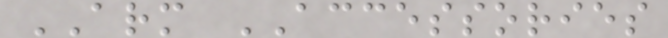ARM ACCESSORIES
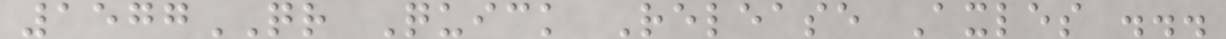1577QR Quick Release Axles ...
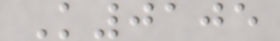K0105
